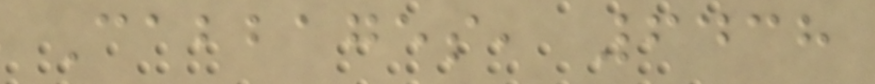Cabbages, 6438
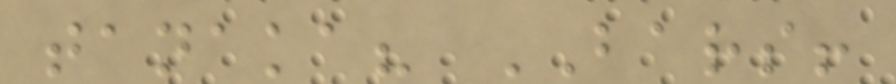tanaka? BARS!
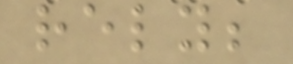rely;
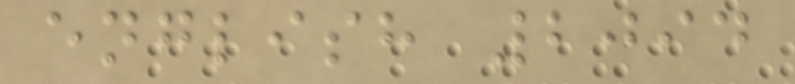english 2094
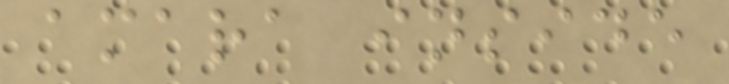amara inside
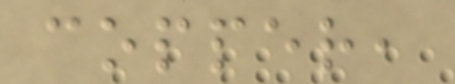copper,
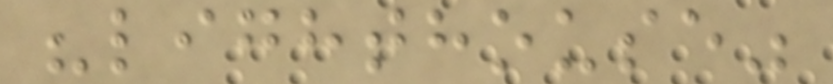"lighthouse"
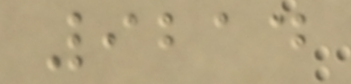9214
